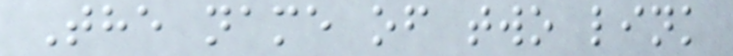The name of two link
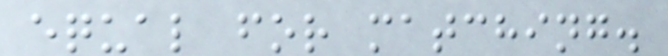equal for matching.
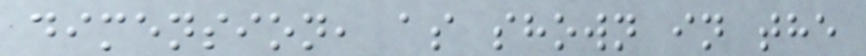dimension, as shown in the
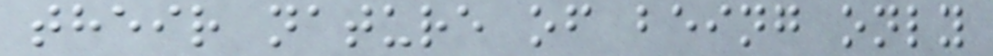their nature of being only
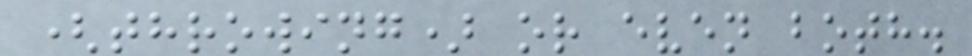(throwing) or even both.
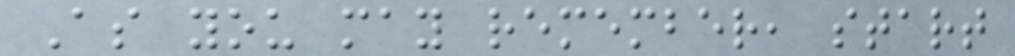As you may remember, start
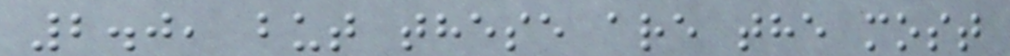2.0, but these are the most
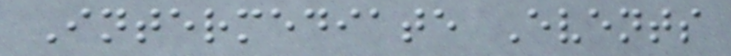Intermediate Events
